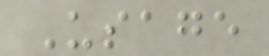Usage
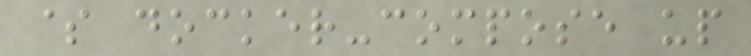$ docker-compose up
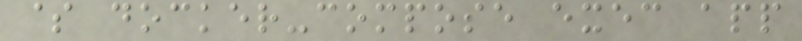$ docker-compose exec app
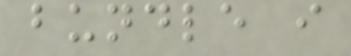bundle i
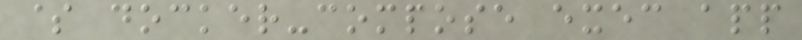$ docker-compose exec app
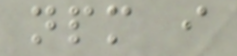npm i
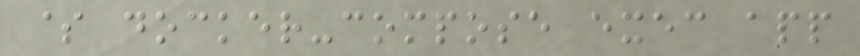$ docker-compose exec app
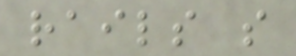rails s
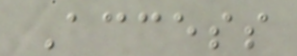Access
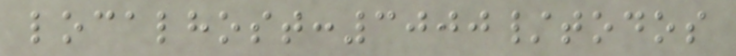localhost:3000/todos
